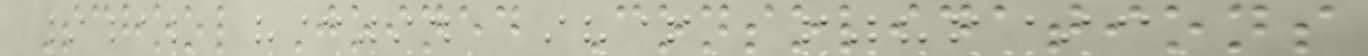School Joined Consolidations
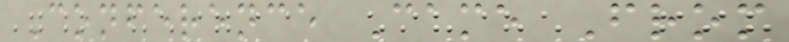Conference Came From
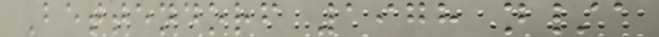Bettendorf 1978 n/a
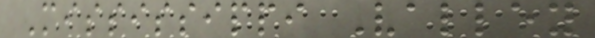Mississippi Valley
